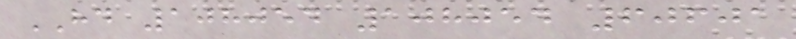HD 108054 108054 60601
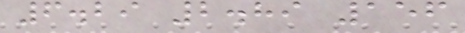6.29 2.89 156
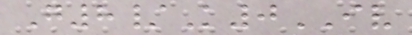G8/K0IV
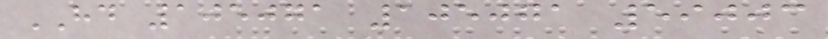HD 105071 105071 59003
